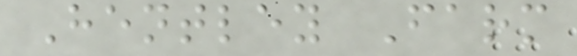Hentley Farm
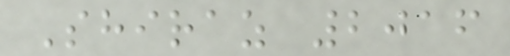Shiraz 2016
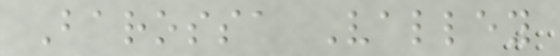Barossa Valley
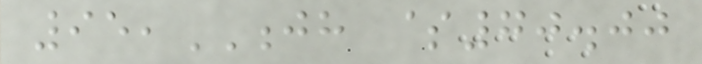95,JH $70.00
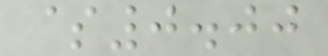$0.00
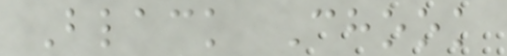Black Chook
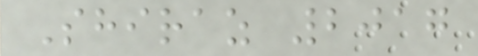Shiraz 2017
